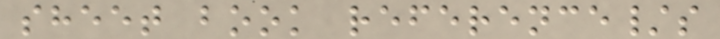sheet book reference/s
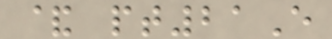& pt21E
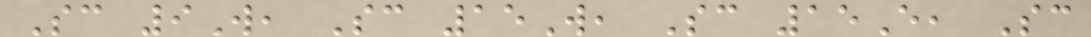Sc 9W, Sc 15W, Sc 15E, Sc
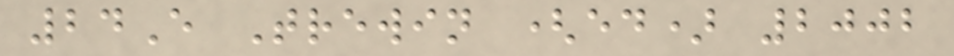24E Trewin (ed) 2002
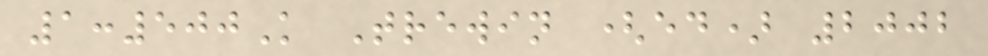1:500K Trewin (ed) 2002
